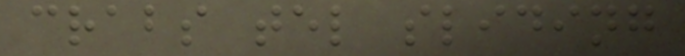crabs tel sliding
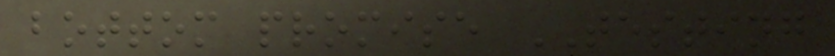bottom promise TESTING
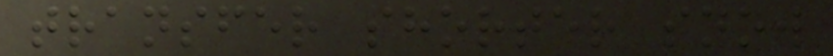transfer shorter snow
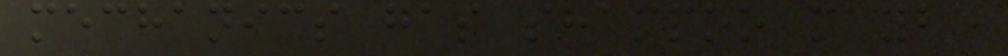mechanics gas shampoo maybe
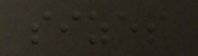sizes
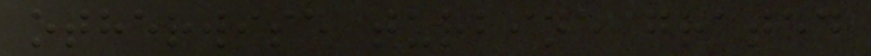otherwise turbine grated
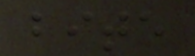bite
